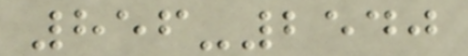856-2540
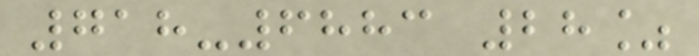718-6883 28%
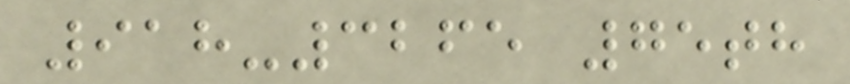918-3265 75th
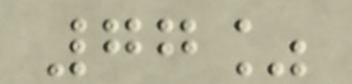77%
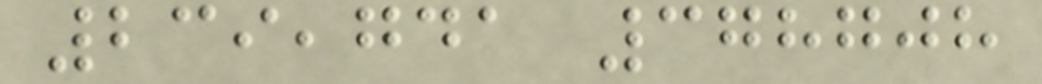239,741 378708
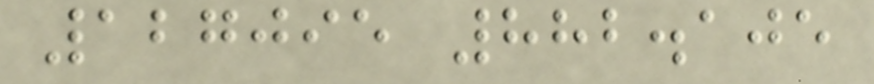127095 882.105
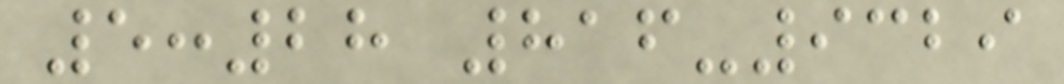5:28 816-9329
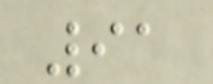91
